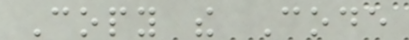Copy the Code
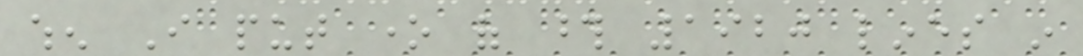when I put one of those 1920 lines in
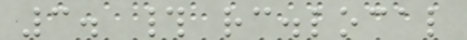3. # rc.local
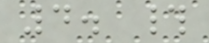4. #
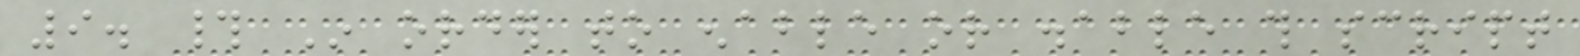9. # In order to enable or disable this script
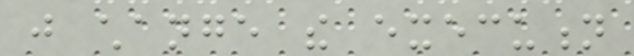just change the execution
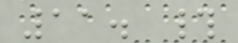11. #
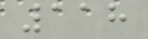118
